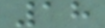18
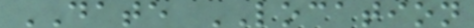DATE LOCATION
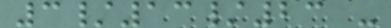3/13/23 -
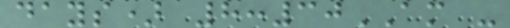days) 8:30AM -
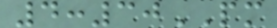4:30PM
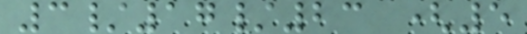3/17/23 (5
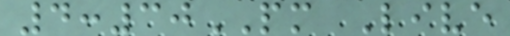4:30PM Live
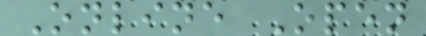Online Open
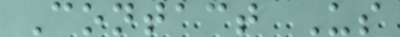Contact Us
